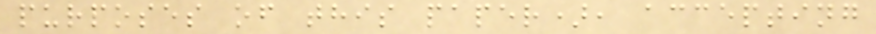purposes of this paper), accepting
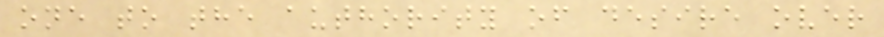one to the authority of desire over
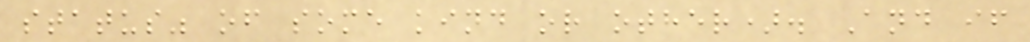status" of some kind or other). And if
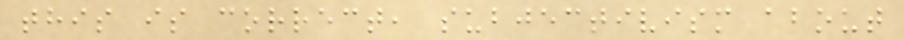this is correct, subjectivism about
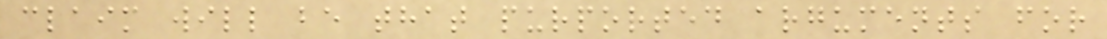claim will be that purported arguments for
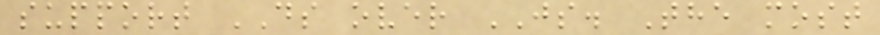support DS over JS. The most
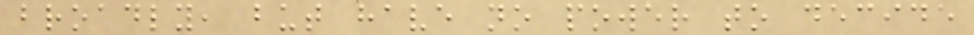broadly, but have no power to decide
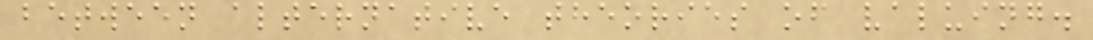between alternative theories of valuing.
